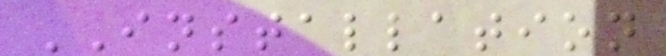INSTALLATION
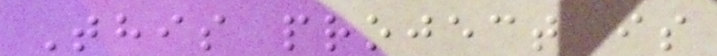This project is
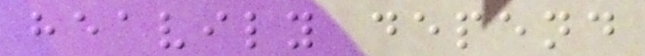heavily depend
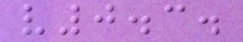v0.3.
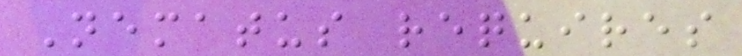Nematus requires
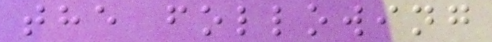the following
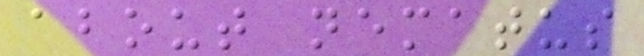about nematus
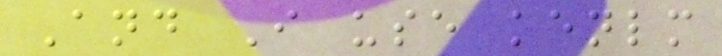And I use kenlm
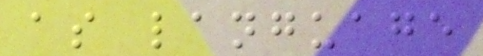as language
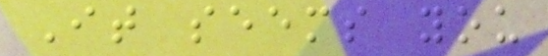It seems you
